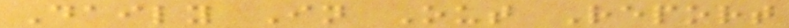Daily In Out Report
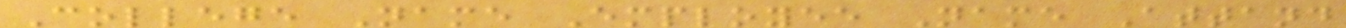College Name Employee Name Attand
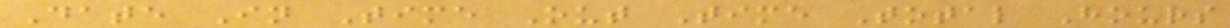Date In Time Out Time Total Hours
